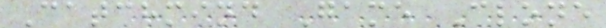Catchmind Game Clone
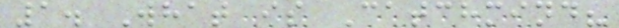1. What is Catchmind?
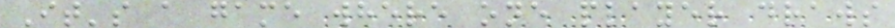It's a game where one player draws
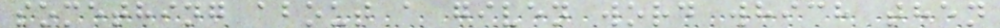something about a given word which then
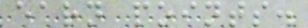earn points.
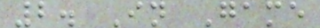2. In Game
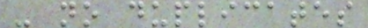- no duplicates
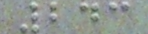243
